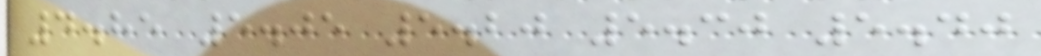4.85 5.05 5.20 5.30 5.40
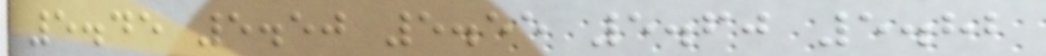5.45 5.50 5.55 5.60 5.82
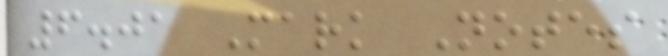6.01 Mark Notes
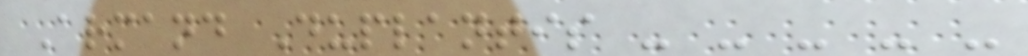Armand Duplantis - - - - -
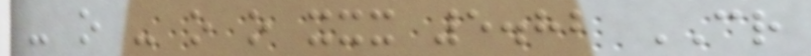- o - o o xxx 5.82 CR
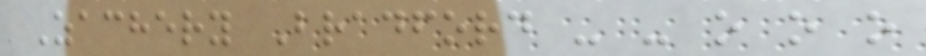Zachery Bradford - - o o o
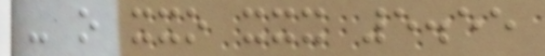- o xxo xxx 5.55
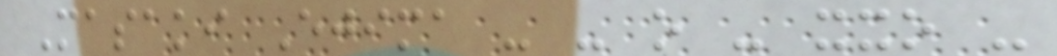Masaki Ejima - - o - xxo -
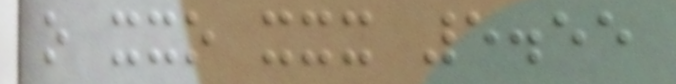o xxo xxx 5.55
